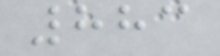883
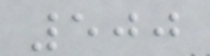500
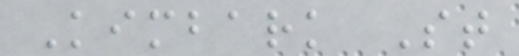Kimbark St
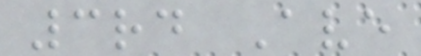3rd Ave
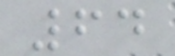64
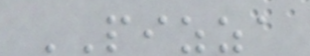PIZZA
